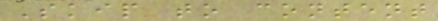Skip to content
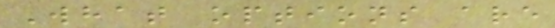What options are
